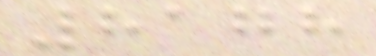8178
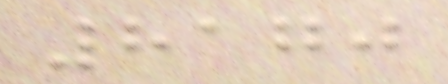8170
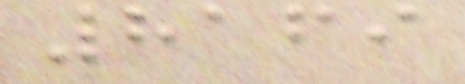8169
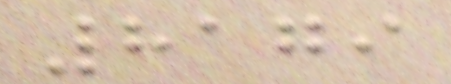8179
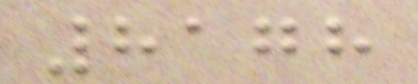8178
